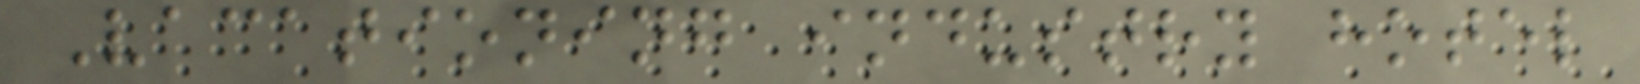Vacationing industry hotel
